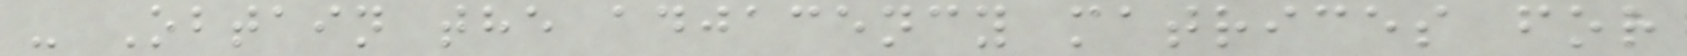- Obtain the adjacency matrices for
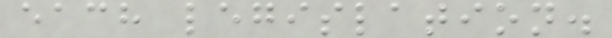each legislation.
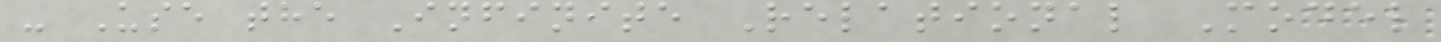- Use the Infinite Relational Model
